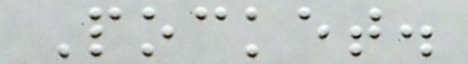Pocket.
